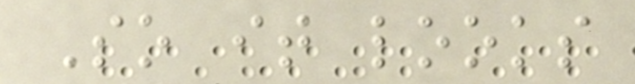So it looks
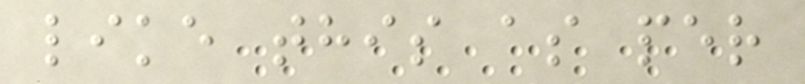like this as per
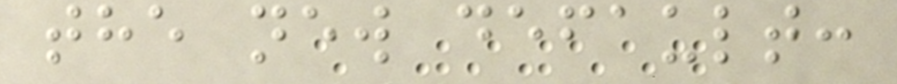the new default:
